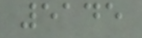5145
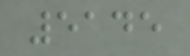5145
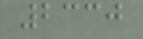2330
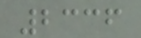2336
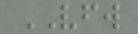VFW
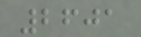2601
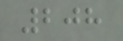208
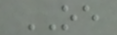OE
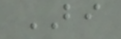BI
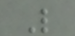L
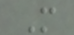M
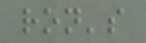ron's
